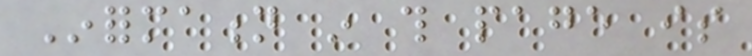Information in this page is
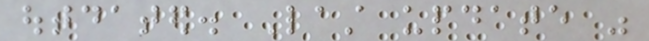outdated. Last update was
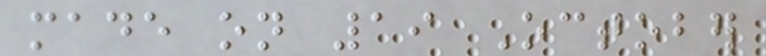made on 19 October
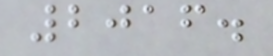2016.
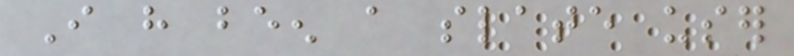I have been a slate user
